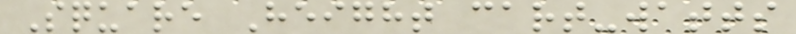Square Height cart-watts
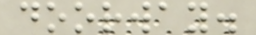doorway.
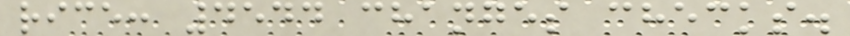rice: 4544 changes checks.
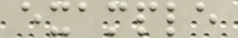example
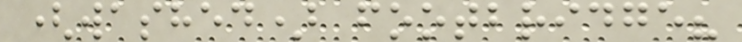(washed) footbridge?
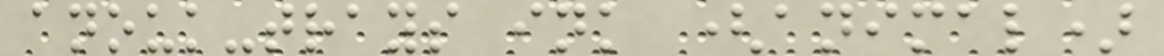anouk-trays ink (animal)
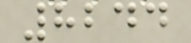8244
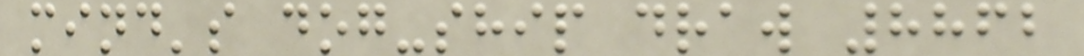mind's dog-ship draw 8862
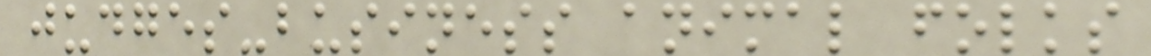judges-business animal folks
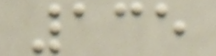135
